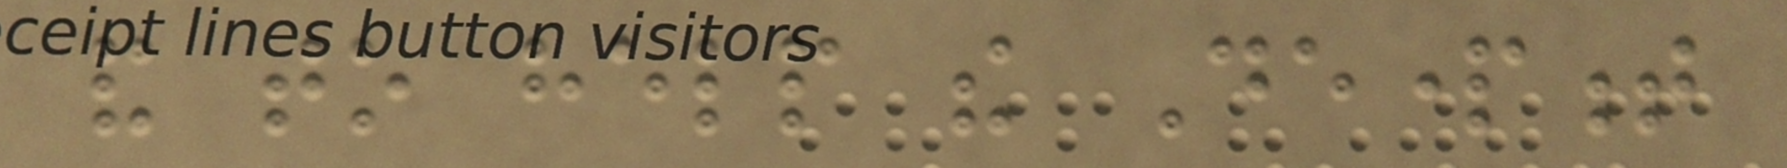and to help the Department
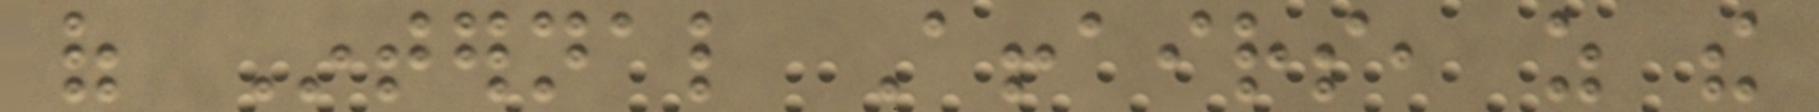of Internal Affairs, as the
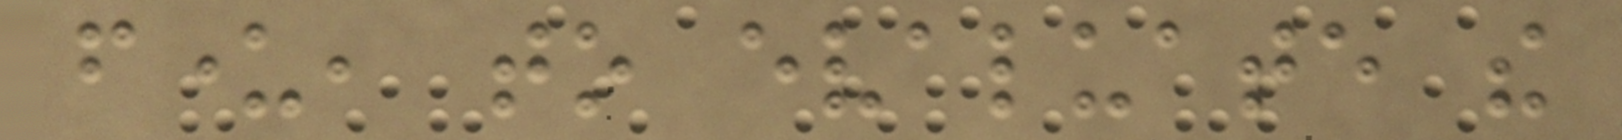funder, to evaluate the
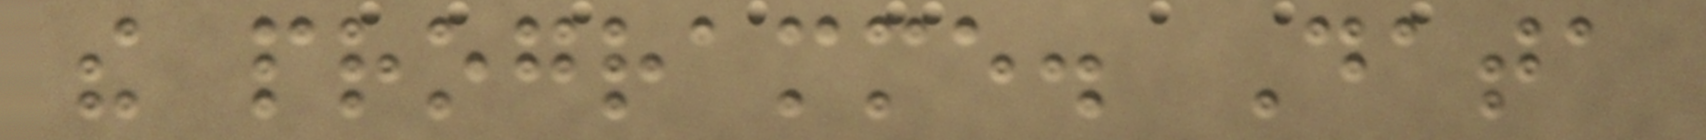the programme. Data
